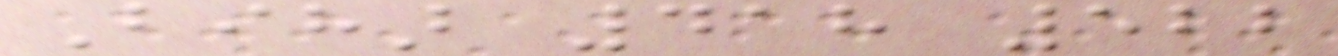Bihar 418 522
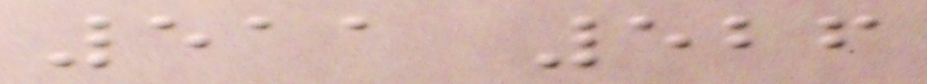511 526
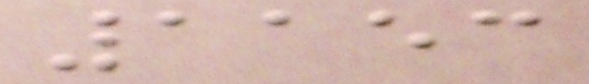1153
